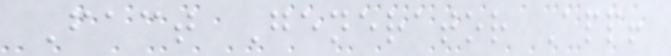Fact Generator App!
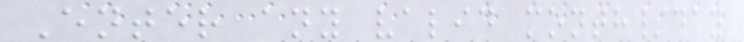Enter any valid month/day
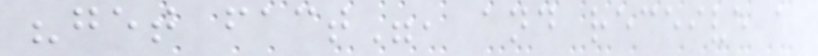"get fact", and receive a
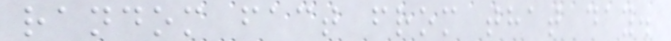random fact from that day.
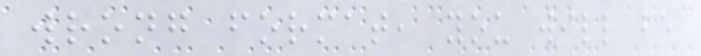wrong format, you will be
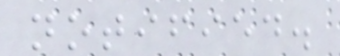notified.
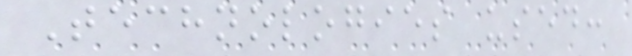Technologies used:
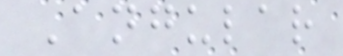Angular
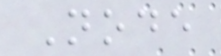Node
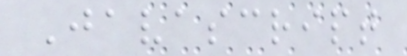Javascript
